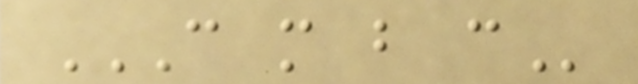C M B C
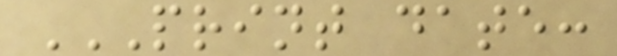PRINT DATE:
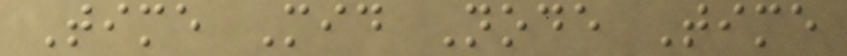Time Mid Node Time
